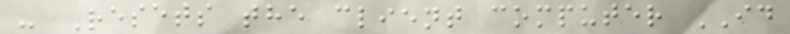- Resets the client computer ID
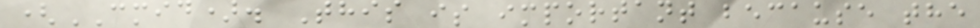(CMID). This is important because the
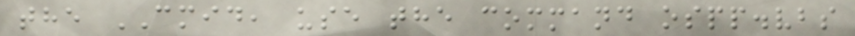the CMID, use the command ospp.vbs
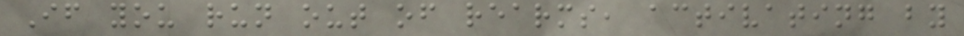If you run out of rearms, activating by
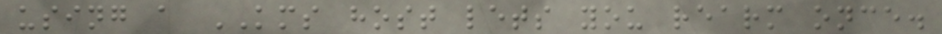using a KMS host lets you rearm once.
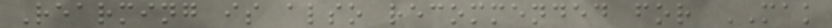Rearming is also recommended for MAK
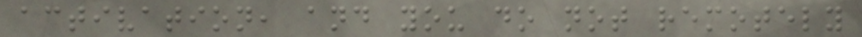activation, and you do not remotely
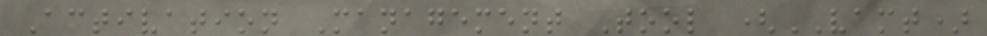Activation Management Tool (VAMT)
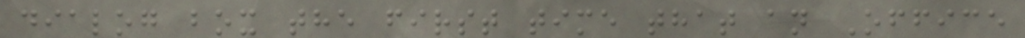dialog box the first time that an Office
